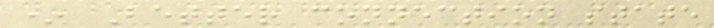* Better connection state
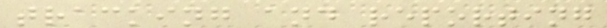tracking and reporting
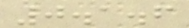0.1.6
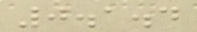0.1.4
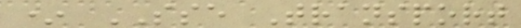* SSE Transport
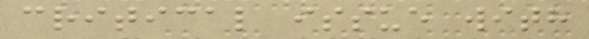critical issue with
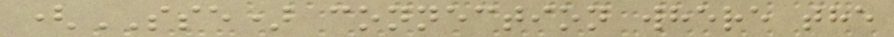(SSE) connection where the
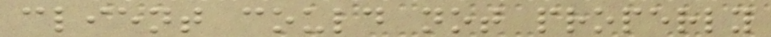client could not properly
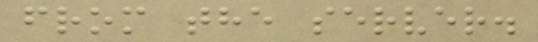from the server.
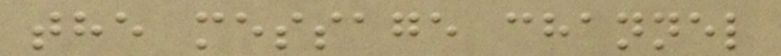the message channel
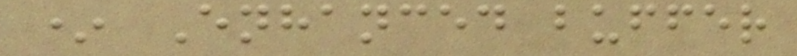* Enhanced buffer
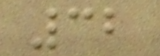32
